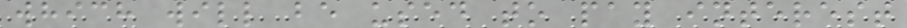which will be used to pay interest
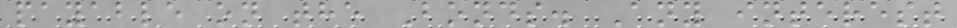payable on the Bonds. Any interest
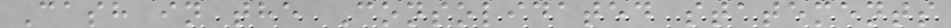Cash in the Consolidated statements
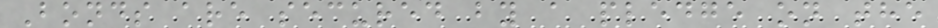Bonds are secured by a pledge on the
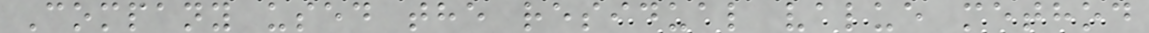Company used the residual value method
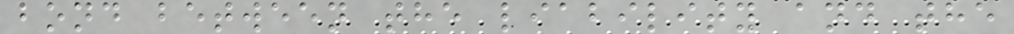bond between the liability and the
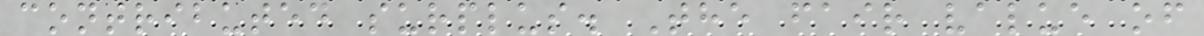contributed surplus. The fair value of
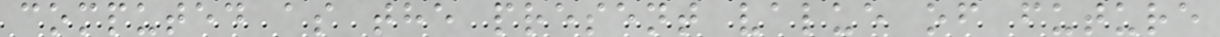computed as the present value of future
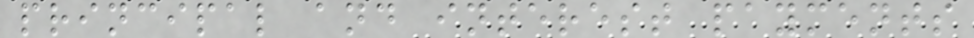principal and interest payments
